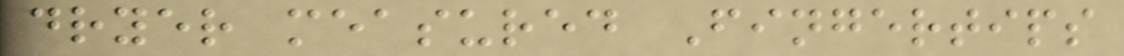dryer measured Fingertips
